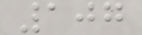107
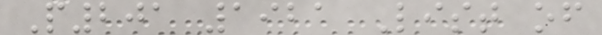P201 1921 List of
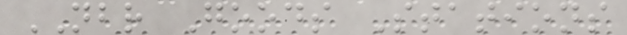NBR Goods Stations
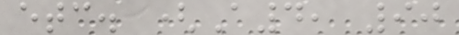etc. (A4, 90
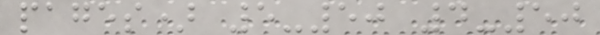pages) 5-50 4-50
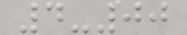4-00
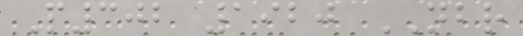P302 1920 NBR
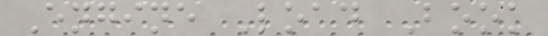Engine Load Book
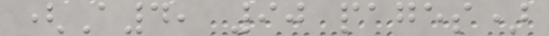(A4, 90 pages)
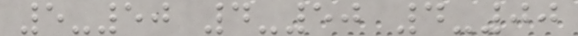5-50 4-50 4-00
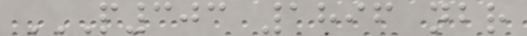P303 1896 NBR
